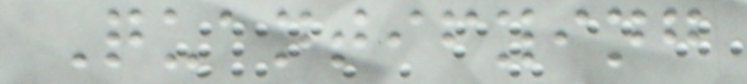Quantifying
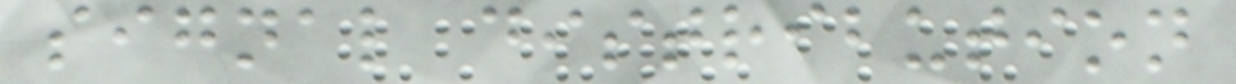signal distribution
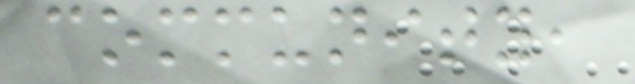community,
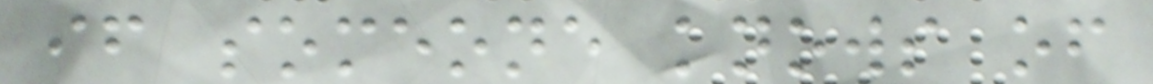if someone knows of
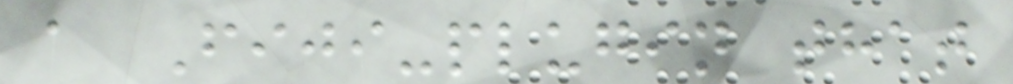a Fiji-plugin that
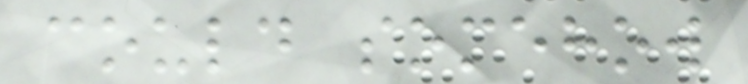could somehow
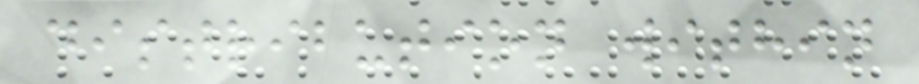distribution within
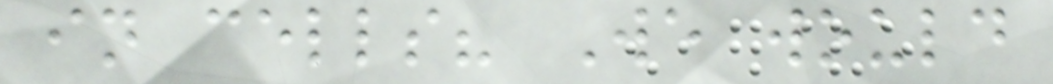in cells? We would
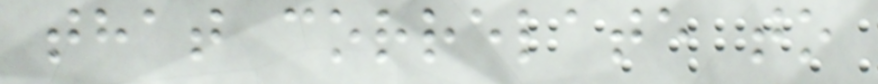that correlate to
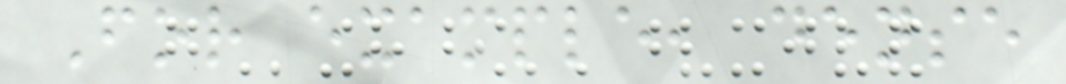For example, dense
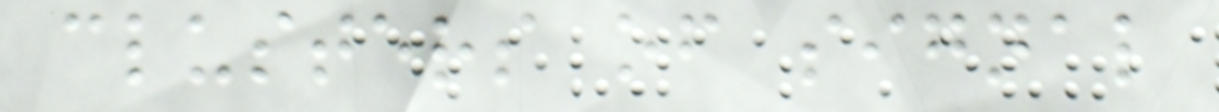clusters of signal
